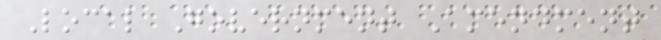Local Government Amendment
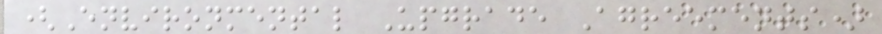(Environmental Upgrade Agreements)
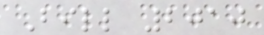Bill 2010
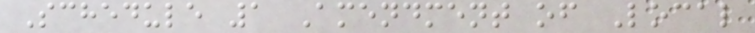Schedule 1 Amendment of Local
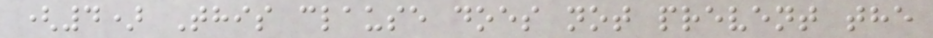(4) This clause does not prevent the
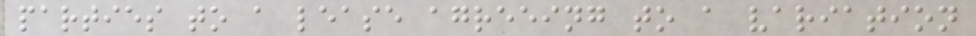parties to a lease agreeing to a variation
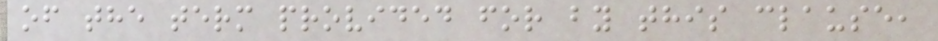of the term provided for by this clause,
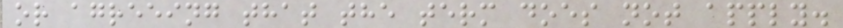or agreeing that the term does not apply.
